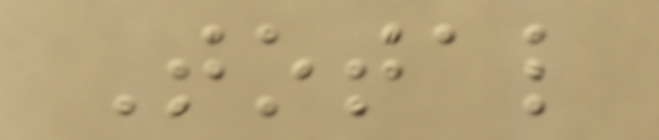Total
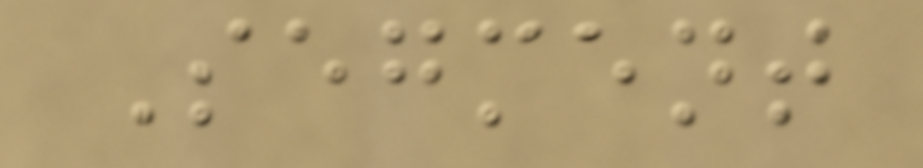Segment
